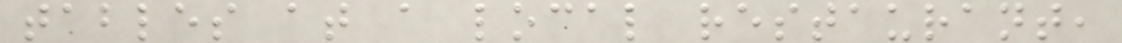tables at a local restaurant,
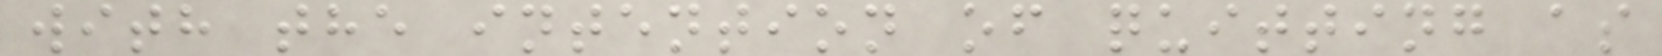with the intention of quitting as
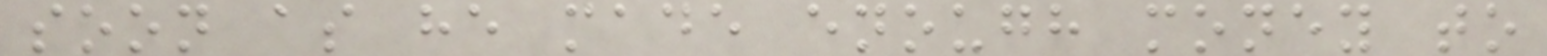soon as he made enough money to
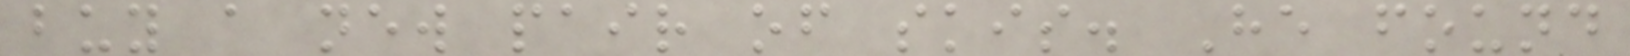buy a new pair of skis. He found
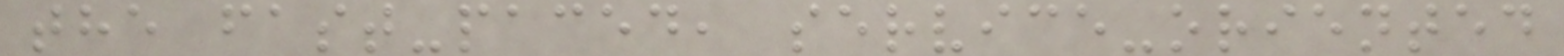the fast-paced, service-oriented
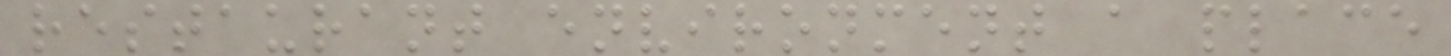restaurant environment a place
